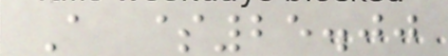A $25.00
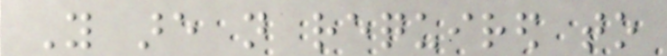You are not required to
